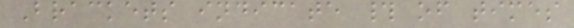Brackets indicate # of times
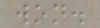won.
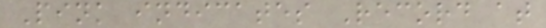Pink indicates Record at
